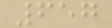657
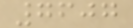7607
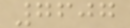7607
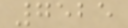7525
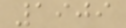1909
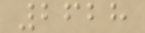2628
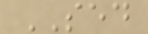SED
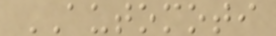AUTOMOTI
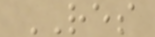RES
